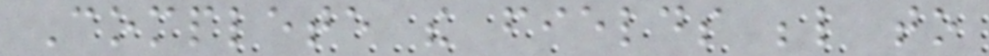Complete the fields below to
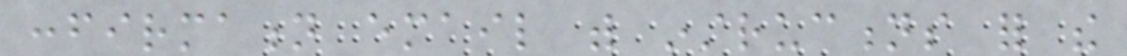confirmation email with instructions for the
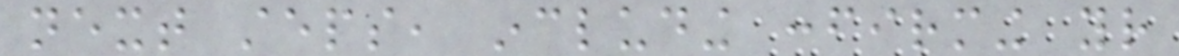next steps, including confirming your
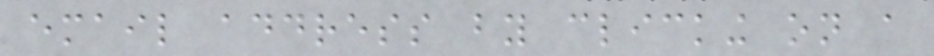email address by clicking on a
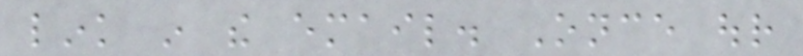link in the email. Once our
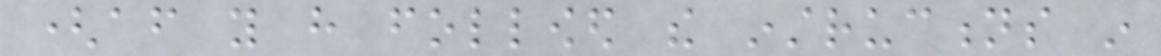(after you have followed the instructions in
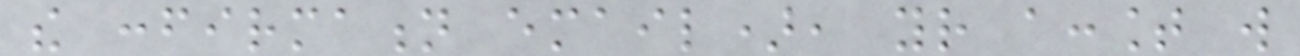the confirmation email), your account will
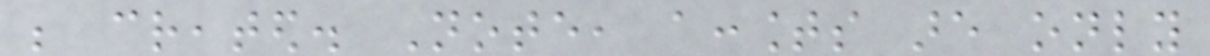be created. Note, accounts are only
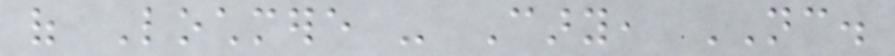of Lochmere - Cary, NC.
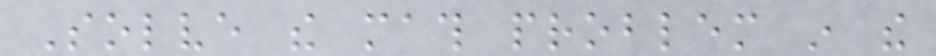Solve the math problem in the
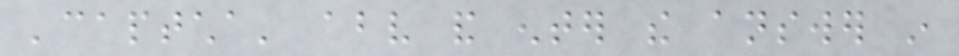'captcha' above and enter the answer in
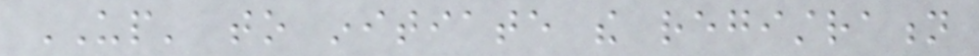UP' to initiate the registration
